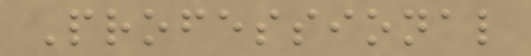Professional
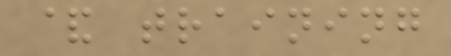& training
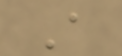A
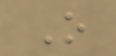O
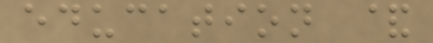education &
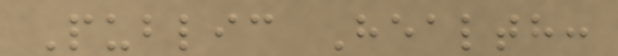Public Health:
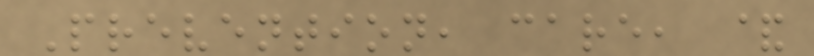Prevention, care, &
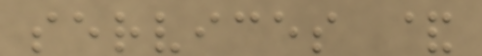services &
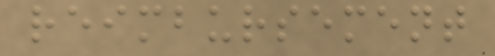reimbursement
